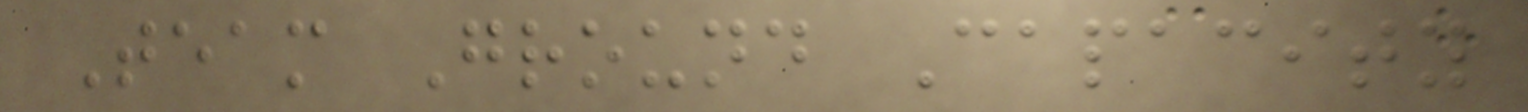Team Ground Capacity
